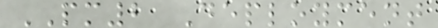PM2 Deployment
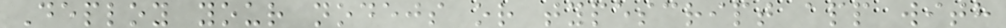Deploy your nodejs or typescript app with
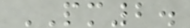PM2.
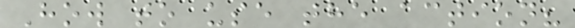How to use the action?
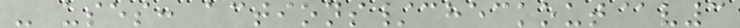- uses: actions/checkout@v3
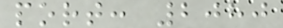port: 2080
